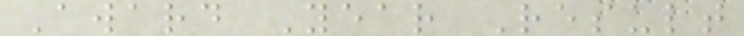Award Year Result
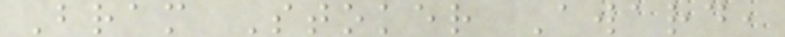Bram Stoker Award,
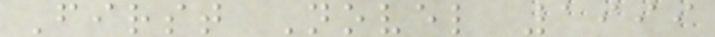First Novel 1999
